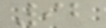92
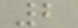2
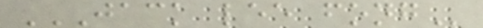JACK LEE FONG
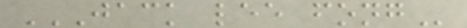JACK LEE FONG
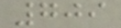709
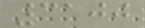3100
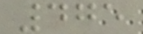475
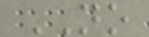NO
